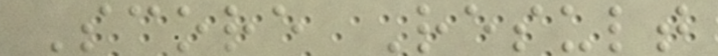Score Result
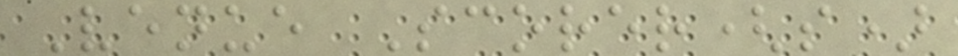Venue Scorer(s)
